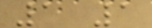1 1
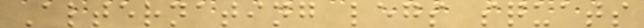Alternating legs squats
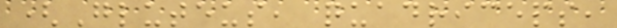(Gluteus, quadriceps,
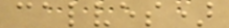calves)
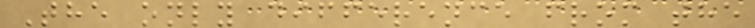The only difference from the
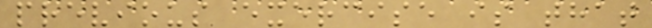previous exercise is that
